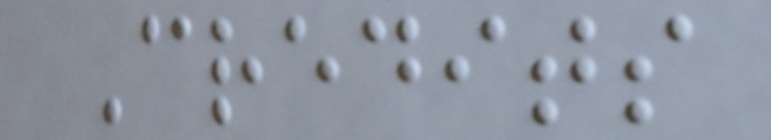Credits
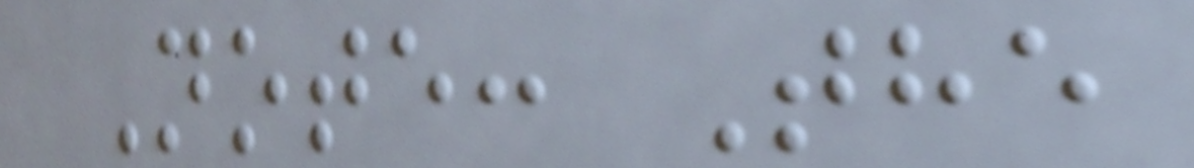Note: The
